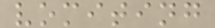vomiting
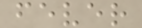fever
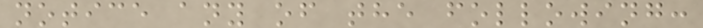notice any of the following:
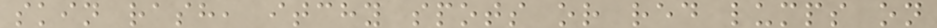skin rash, itchy spots or red lumps on
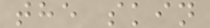the skin
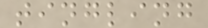tingling
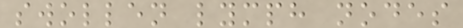swollen lymph nodes
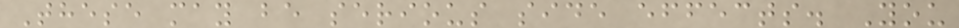These may be serious side effects. You
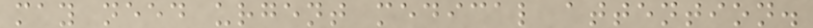may need urgent medical attention.
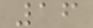16
